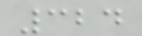324
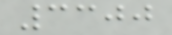3300
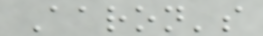Aaron's
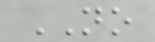NO
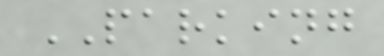PARKING
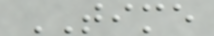TIME
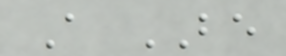A BE
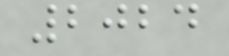2024
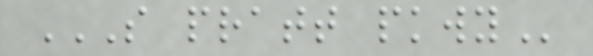S PRATT PKWY
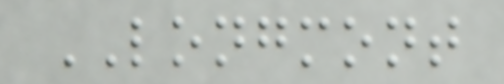LONGMONT
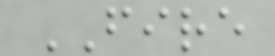FIRE
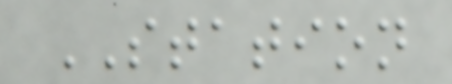STATION
